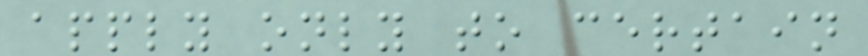apply only to certain
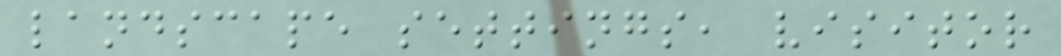landscape settings, visitor
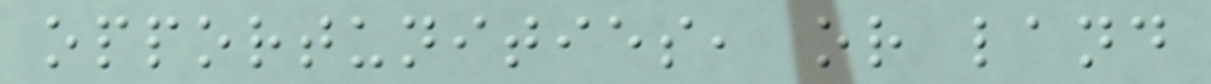opportunities, or land
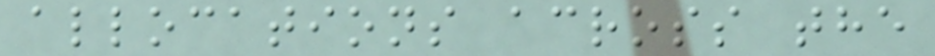allocations across the
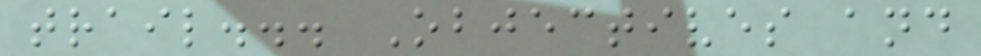trail... Objectives and
